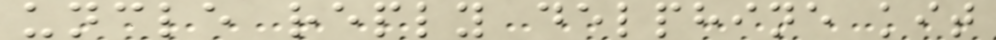uncle reply delphine kit
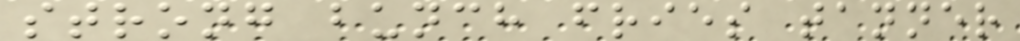strong bunch fries tanner
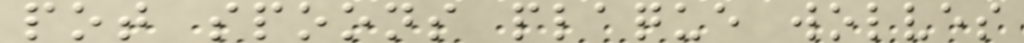pot spoons plaque wolves
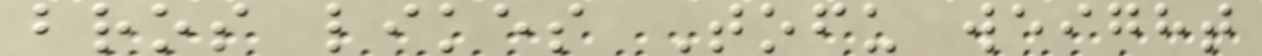bros likes Tofu weight
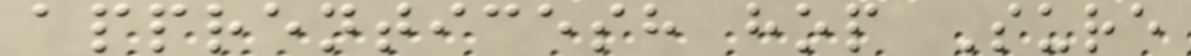apprenticesh hop Sure
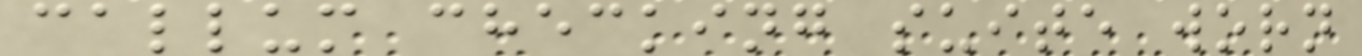callum checking suite worn
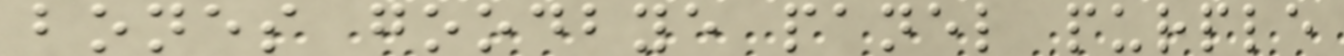bones goodbye panel purple
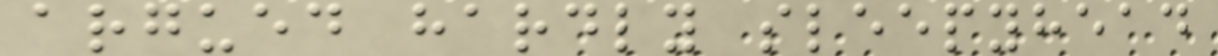argued hardly sleepyhead
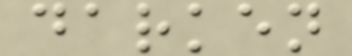darken
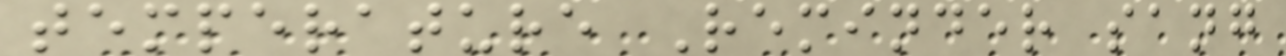temperature Reminder sang
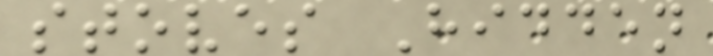stoves Hidden
